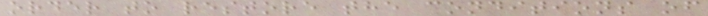order to restore the conditions of
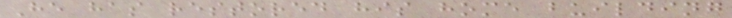He has restored his home building
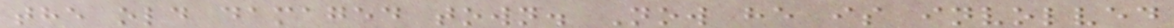the old damaged town. Now he is involved
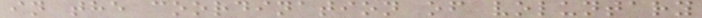in the coordination of voluntary
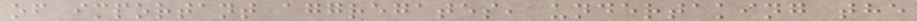of important aggregates, undertaking the
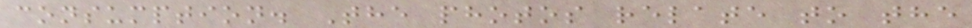consumption. The photos relate to the
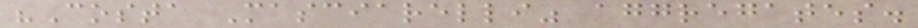"Costa Masciarelli" aggregates.
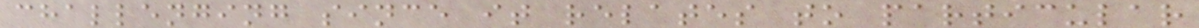challenging since it relates to particular
